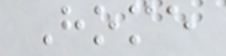Home
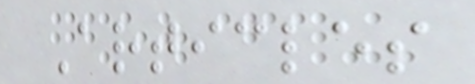Articles
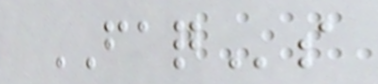FAQs
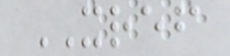XREF
